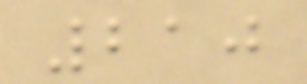210
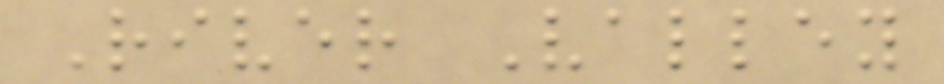River Valley
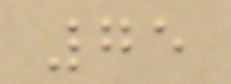75
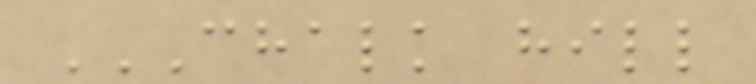CHALK HILL
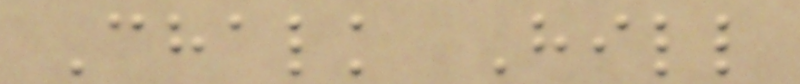Chalk Hill
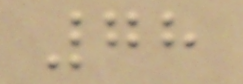78
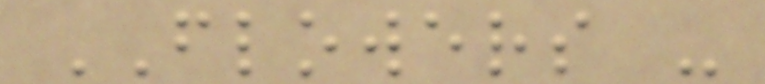FLOWERS -
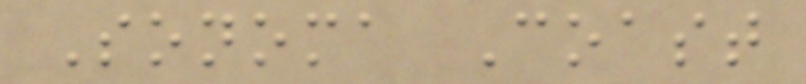Sonoma Coast
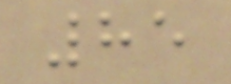85
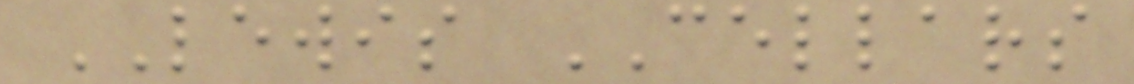LEWIS CELLARS
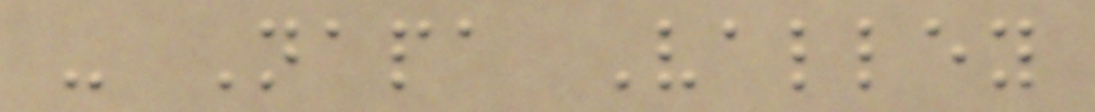- Napa Valley
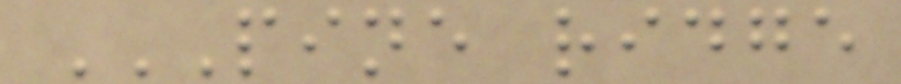PINE RIDGE
